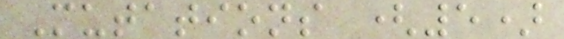Mutations (5)
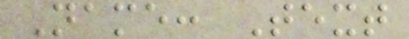Name: Text
